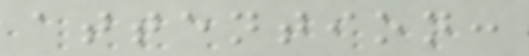attention:
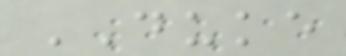DUKE
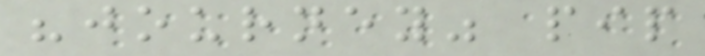"journey" pip
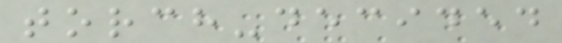torch-decided
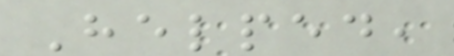Helped,
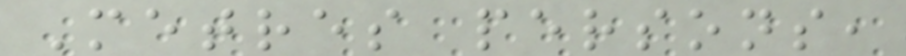Metres persons,
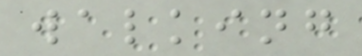walking
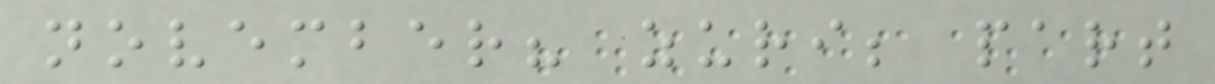november? zuri; part
